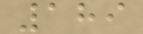189
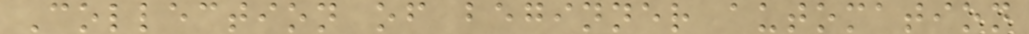Collection of beginner automation
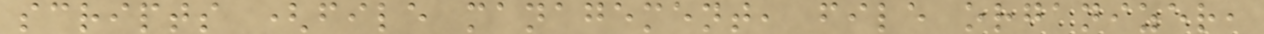scripts (file management, file organizer,
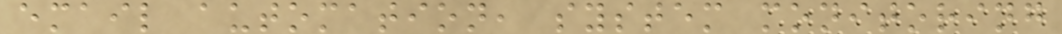email automation, system monitoring
